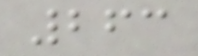263
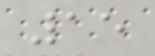15
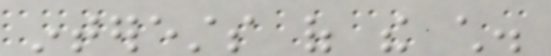interests of the child.
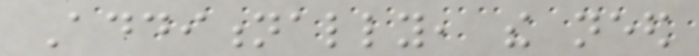Additionally, the need
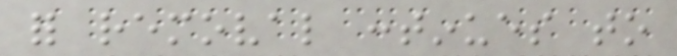for removal continues to
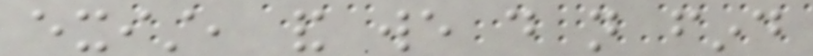exist, and we do not find
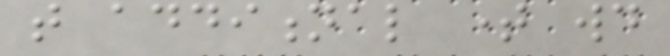that additional time would
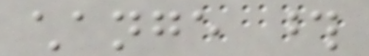change those
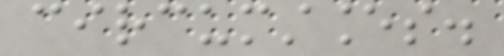circumstances.
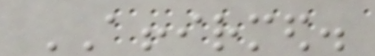AFFIRMED.
